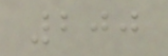200
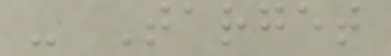- Target
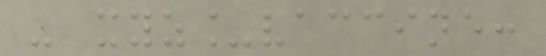- xyz_vaccine:
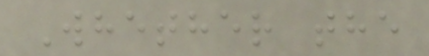Whether the
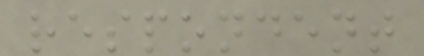respondent
